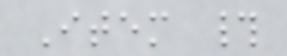Item #
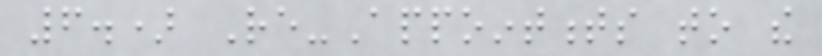6.) Re-Appointments to the
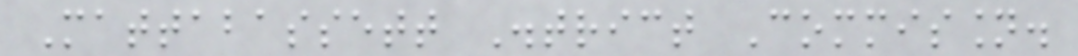Mattabassett District Commission.
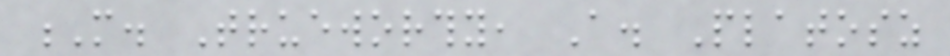M. Trueworthy, A. Platosz
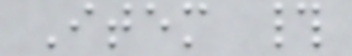Item #
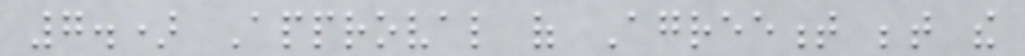7.) Approval of Agreement between the
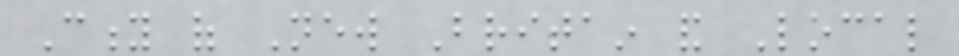City of New Britain and Local
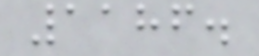1186.
